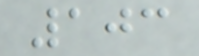103
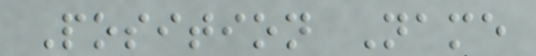Position Name
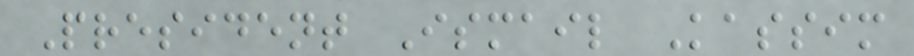President Ismail Kassim
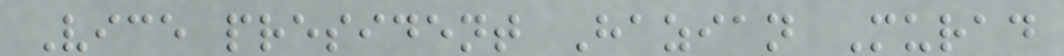Vice president Hazian Murad
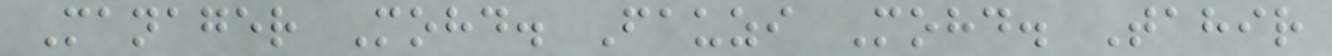Manager Mohd. Fauzi Mohd. Tahir
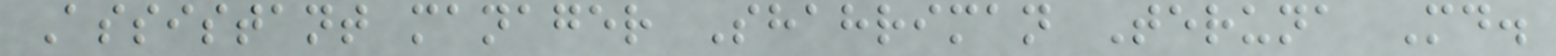Assistant manager Shahriman Teruna Md.
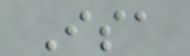Isa
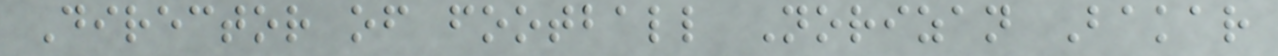Director of football Norizan Bakar
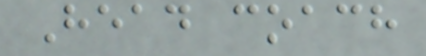Head coach
